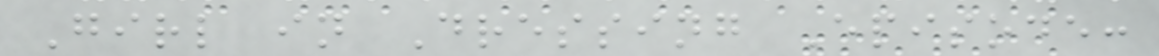Girl in Dressing Episode:
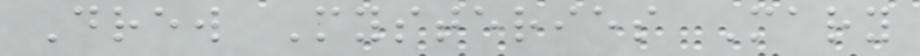Drew Mysteries Mary
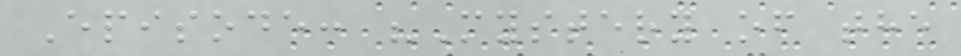Episode: "Mystery of the
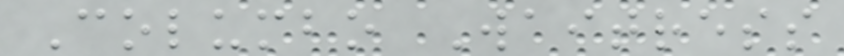Columbo Waitress
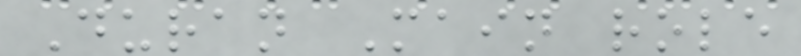Duran Main role
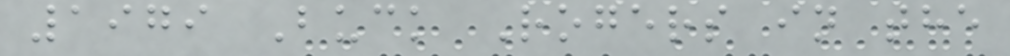1979 Buck Rogers in the
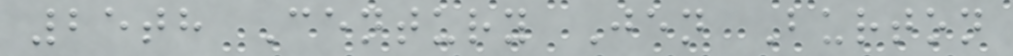25th Century Jen Burton
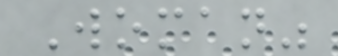Woman"
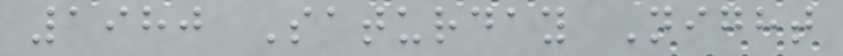1980 Saturday Night
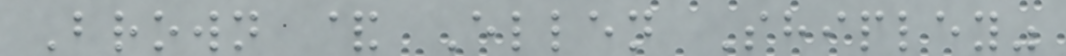Brown & Ellen Shipley"
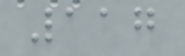117
